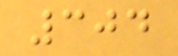304
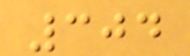304
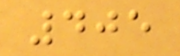405
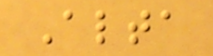Alta
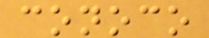conoco
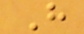H
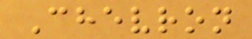Chevron
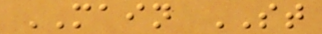MAIN ST
